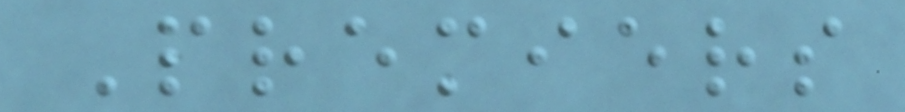Premiers
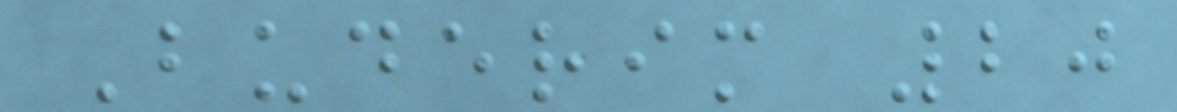Buderim 20
